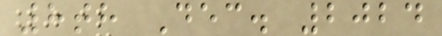8th Dec. 2024
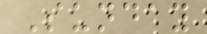Sunday
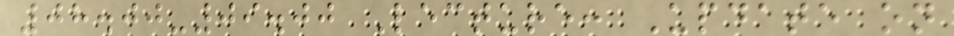08.00-09.00 Lecture: Update on
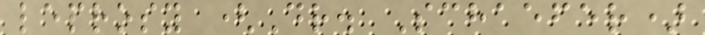leprosy (Dr. Schaefer)
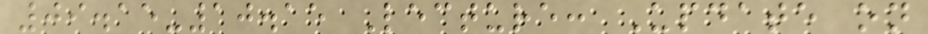09.15-10.15 Lecture: Update on
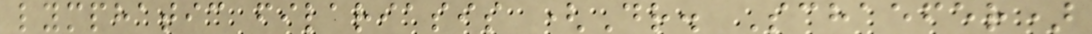lymphatic filariasis (Dr. Schaefer)
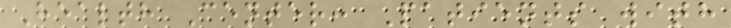Health Center: Patients with
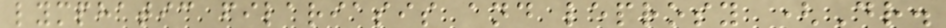lymphatic filariasis and leprosy (Dr.
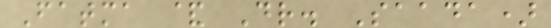Fatma & Dr. Saada)
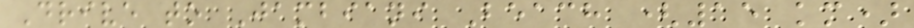Drive to Jambiani Beach (15 km)
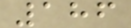186
